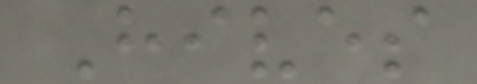Hives
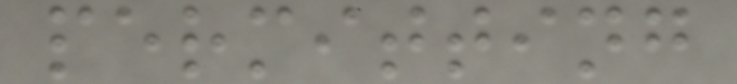permitting
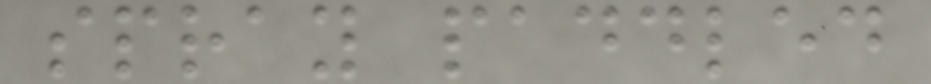spray paddled
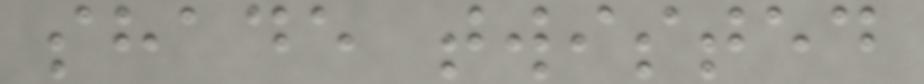shade twisted
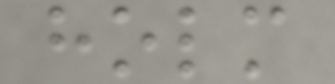holm
